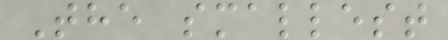The smallest
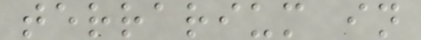terrarium in
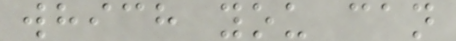which you can
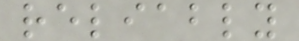reliably
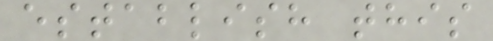establish this
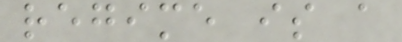regime is a
